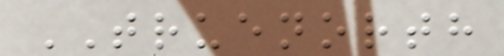TRUENORTH
